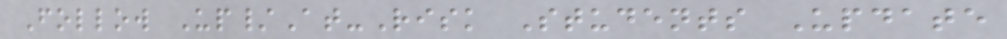Follow Up/At-Risk Students Update
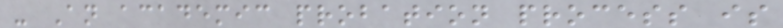- An academic probation process is
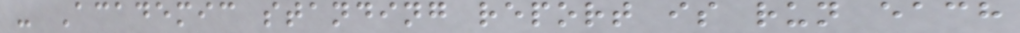- Academic standing report is run each
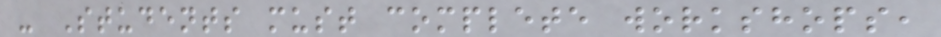- Students must complete workshops,
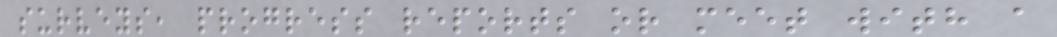surveys, progress reports or meet with a
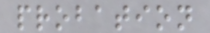probation
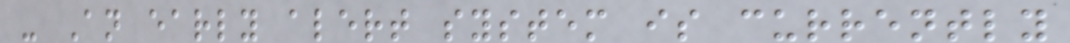- An early alert system is currently
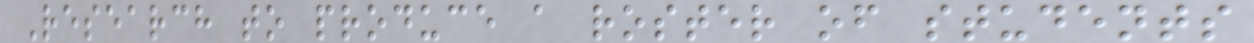Research to produce a roster of students
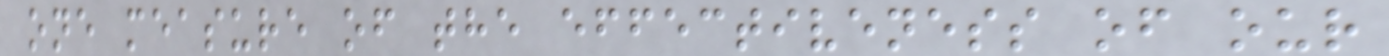one measure of the effectiveness of our
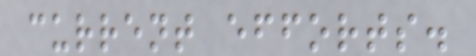current efforts.
